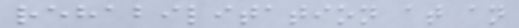rehabilitation at an
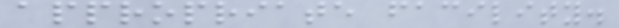appropriate facility.
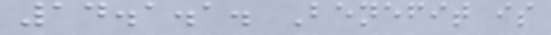14.1.1. Benefit is
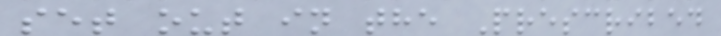set out in the Prescribed
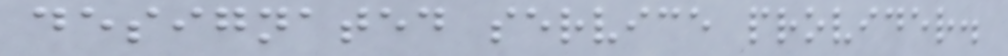designated service provider.
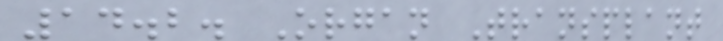14.2. Organ Transplant
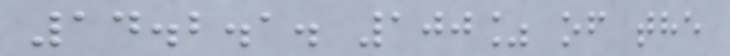14.2.1. 100% of the
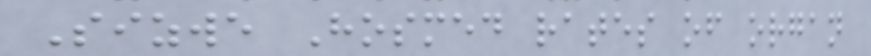Sizwe Hosmed rates of organ
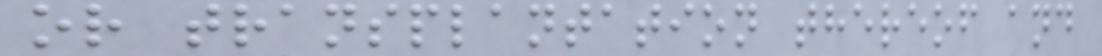or transplantation thereof and
